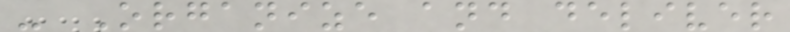- Organize and deliver
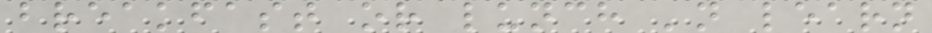breakfast or lunch 'n learn
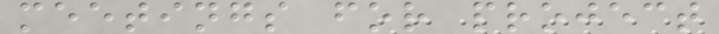meetings for project
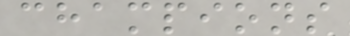champions
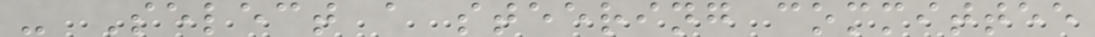- Select a steering committee
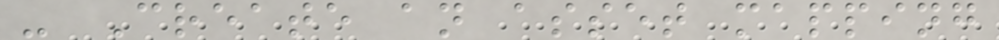- Create an asset mapping
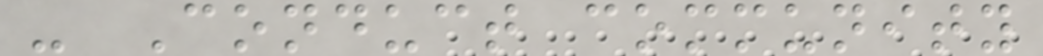- Conduct community
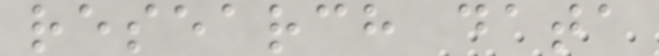research data
